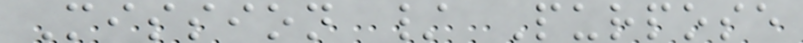Mission / Purpose
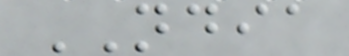NDIA
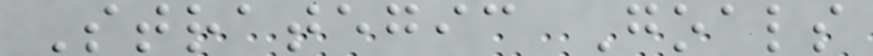Strategic Goals
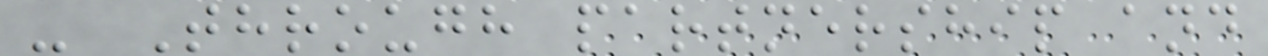- Through partnership and
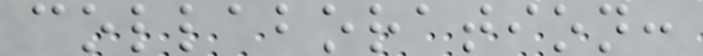collaboration:
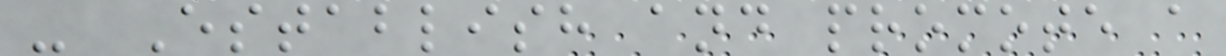- Establish and promote a
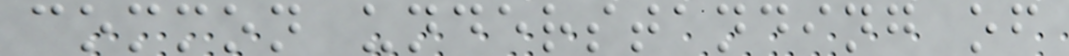common understanding of
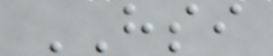HSI
